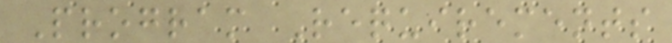Program Requirements
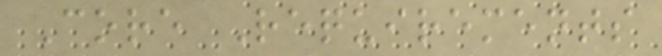Core Requirements
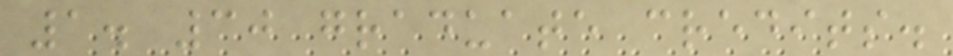1. 30 graduate credits.
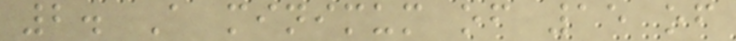2. A minimum of 15 of
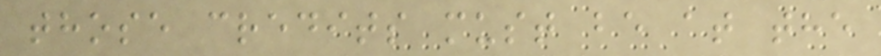those credits must be at the
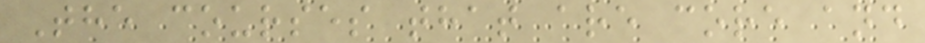The courses that are core and
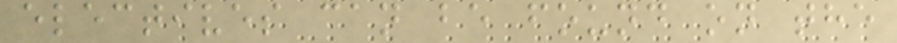electives can be found on the
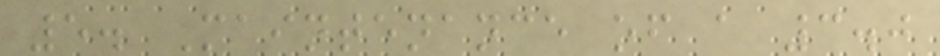5. Maintenance of a 3.0
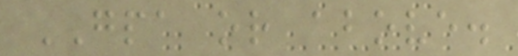GPA or above.
